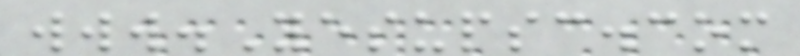www.Yesupsc.com
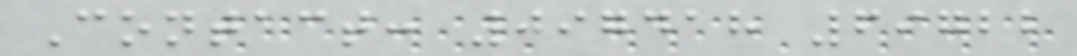Contact: 097418 69722
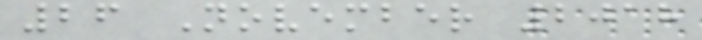26 November 2018
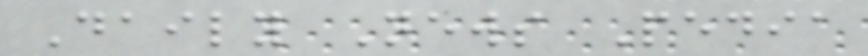Daily News Pedia
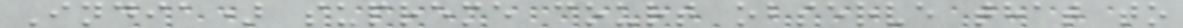India) supreme court observe that to
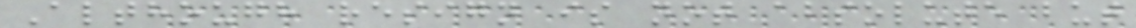Although resign is not absolute but
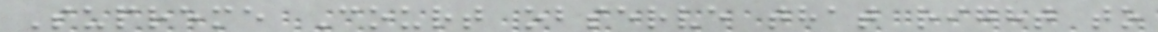Supreme Court observe that right to
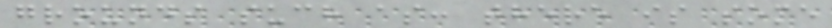grounds such as: there is some
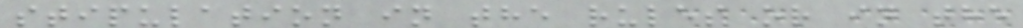stipulation in the rules or in the
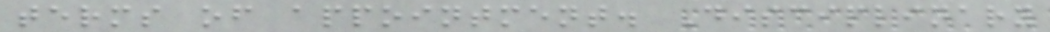terms of appointment. Disciplinary
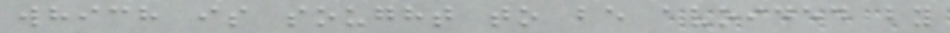which is sought to be avoided by
